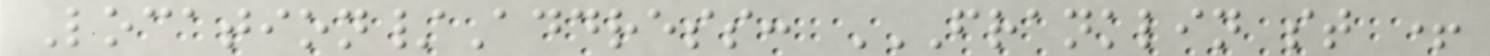Location/Address: FRANKLIN ST +
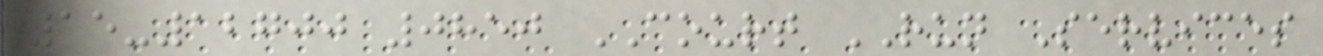15-12700 0850 COURT RUN Services
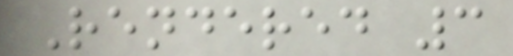Rendered 3
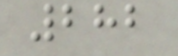282
